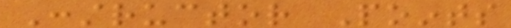Constructor Points
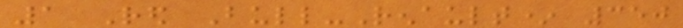1 Red Bull-Renault* 350
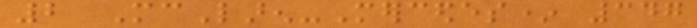2 McLaren-Mercedes* 347
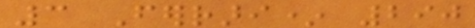3 Ferrari* 290
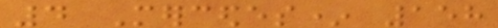4 Mercedes* 158
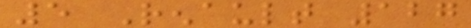5 Renault 127
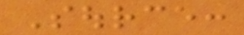Source:
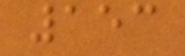153
